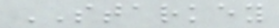STARKEY
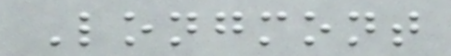Longmont
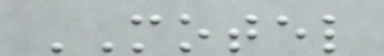MOTEL
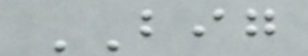BIG
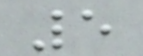5
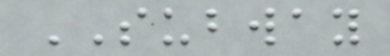SUBWAY
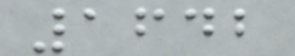1642
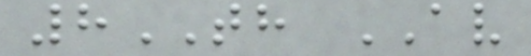8TH AV
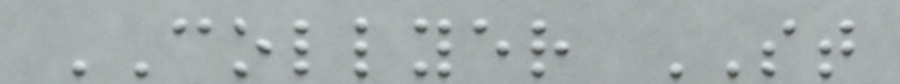COLLYER ST
